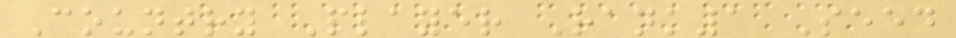Country Player Rank1 Seed
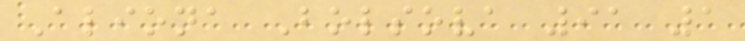Aliona Bolsova 91 1
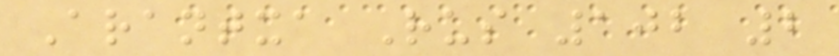Arantxa Rus 102 2
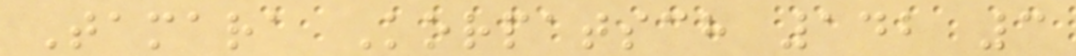Tamara Korpatsch 142 3
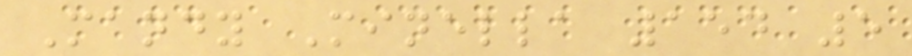Mandy Minella 154 5
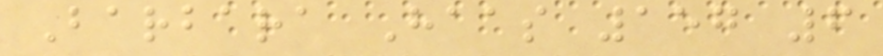Barbara Haas 157 6
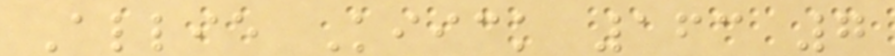Allie Kiick 163 7
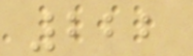222
